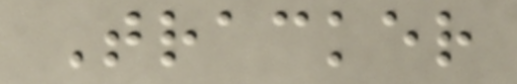Tracker
